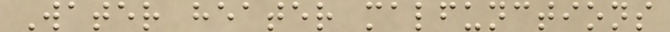Water heater malfunctions
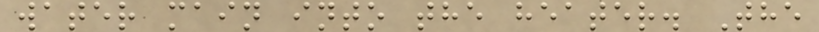water main into the heater. The
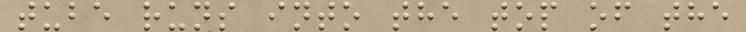tube runs into the top of the
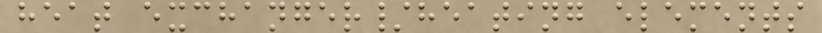heat exchanger/heating elements
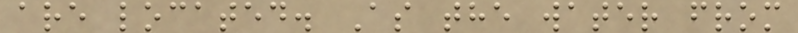are located. As the water from
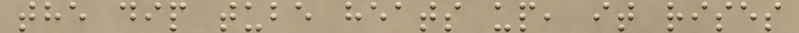the dip tube heats up, it rises
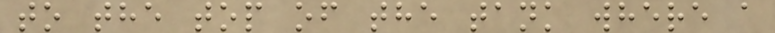to the top of the tank where a
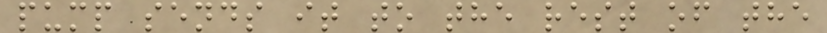pump sends it to the rest of the
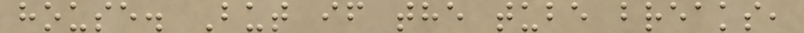house. But if the tube breaks,
